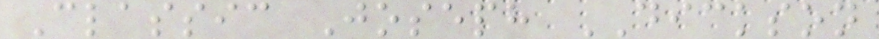Classic Joseph DICKSON
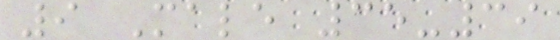9 Male 35-39
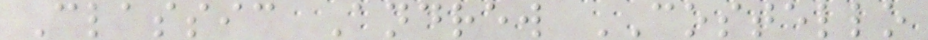Classic Andrew COSTELLO
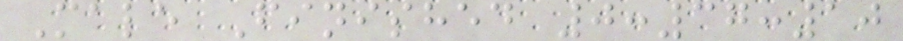Male Finished 0:37:10
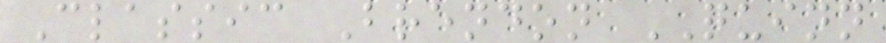Classic Brendon QUINN
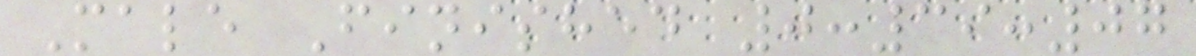Male Finished 0:39:07
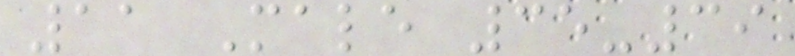11 Male 35-39
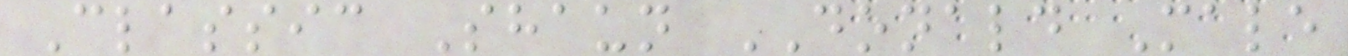Classic Shaun DONALD Male
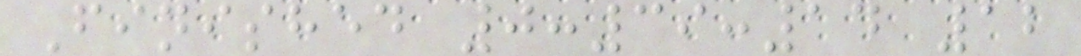Finished 0:39:14 12
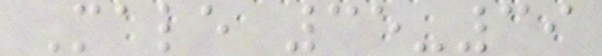Male 35-39
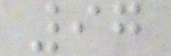97
